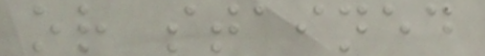or stained
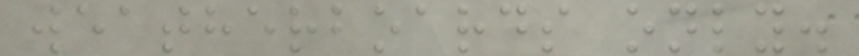weatherboards only.
